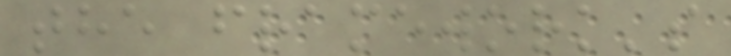the framework's
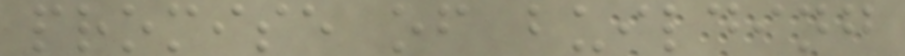promise of building
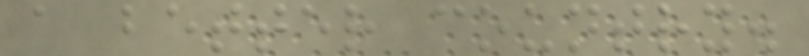a better country.
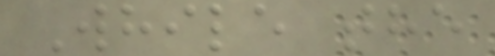While the
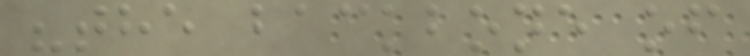"the backbone of
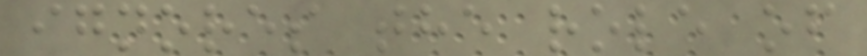ignores the role of
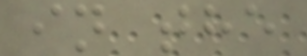in the
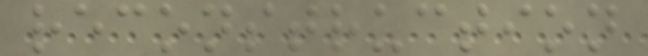reconstruction
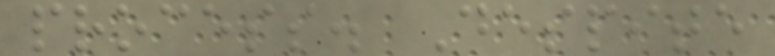process. Despite
